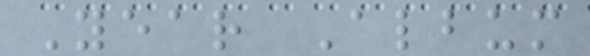Year Album
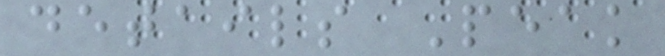details Peak
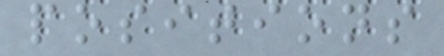positions
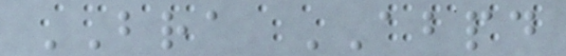BRA ABPD
